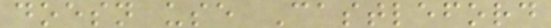doesn use Castleford
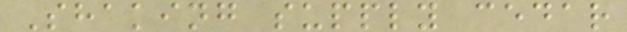Shaking supply cedar
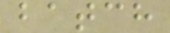batch
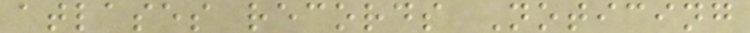atlases records Noticing
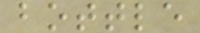bottle
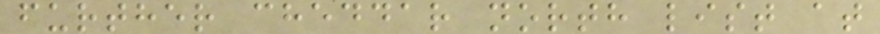further cheddar north list at
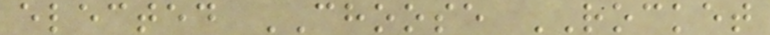elected CHOOSE ROCKET
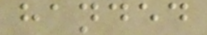handed
